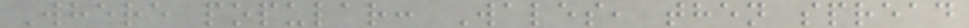Where popular: Wales, then spread
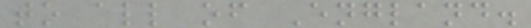to all of England.
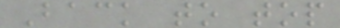Back to top
